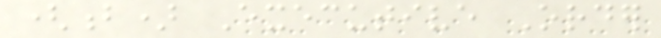(b) Executive Order
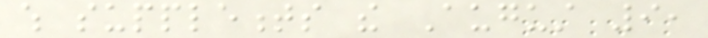which supplements the August 9,
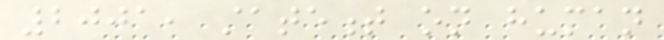2001, statement on human
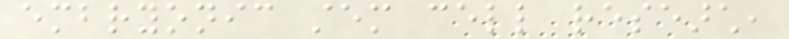embryonic stem cell research,
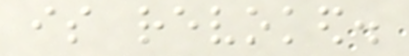is revoked.
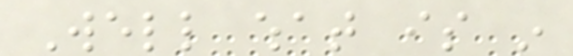Well what is in
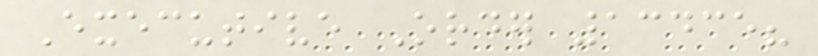Executive Order 13435?
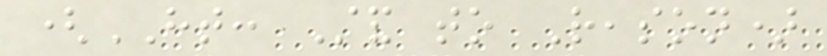(HT: Stand to Reason)
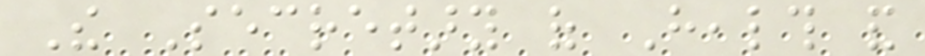The Secretary of Health and
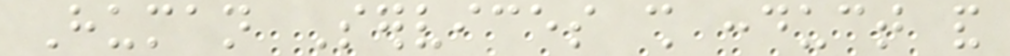Human Services shall conduct and
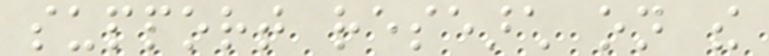support research on the
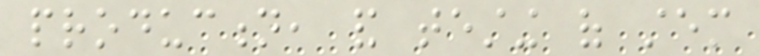production, and testing of stem
